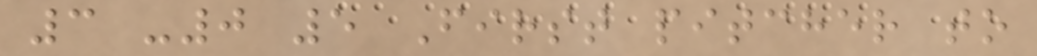3 -0 5 First pitcher to
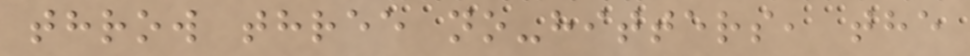throw three no-hitters, the
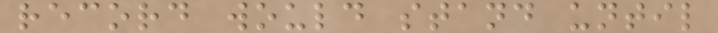record would stand until
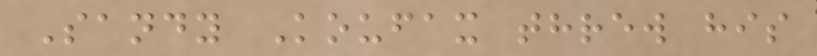Sandy Koufax threw his
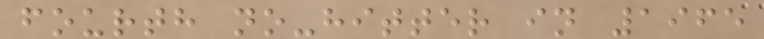fourth no-hitter in 1965
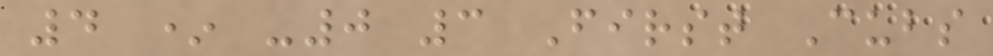4 * -0 3 First Cubs
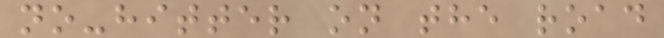no-hitter on the road
